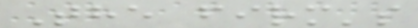The firm's
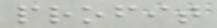profit
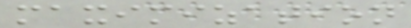maximization
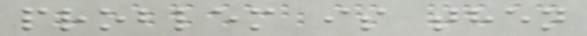problem is then
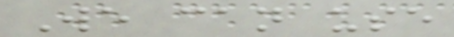We can use
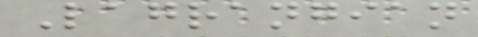Lagrangian
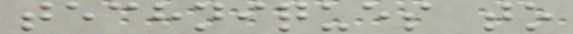techniques to
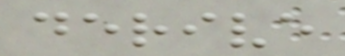derive
